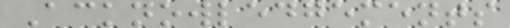Acknowledgements
